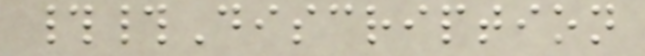##Discription
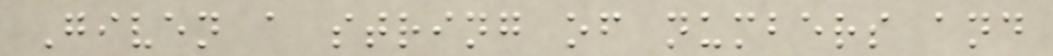Given a string of numbers and
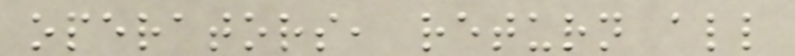operators, return all
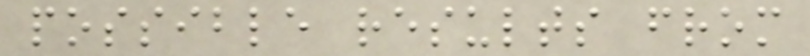possible results from
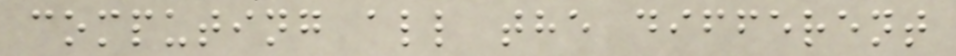computing all the different
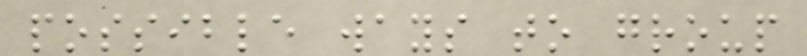possible ways to group
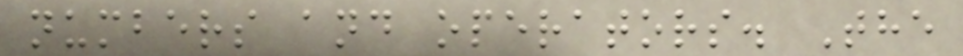numbers and operators. The
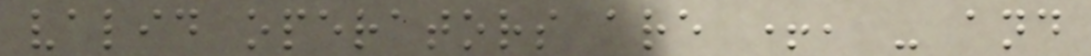valid operators are +, - and
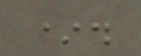*.
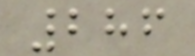286
